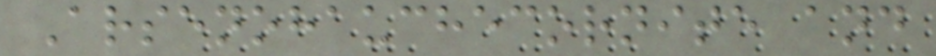Arsenohauchecornite and
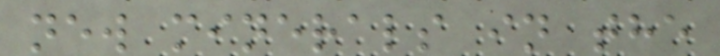new minerals in the
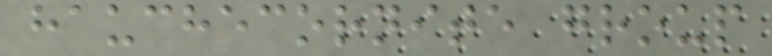hauchecornite group
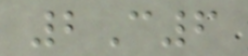2C6
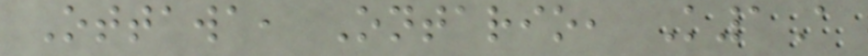Ottawa, Ontario, K1A
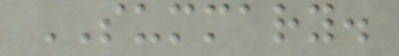SUMMARY.
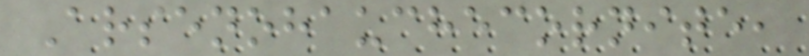Arsenohauchecornite,
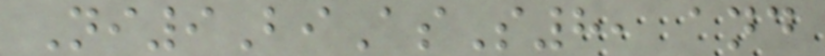Ni9BiAsS8, and
